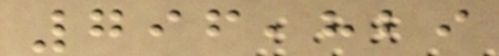796,829
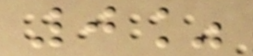0%
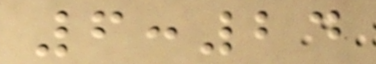6:24
